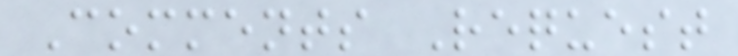Comments Request
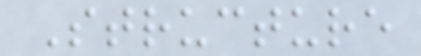Structure
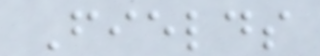Fields
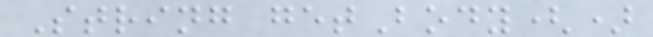String getBody()
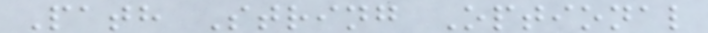Path String Optional
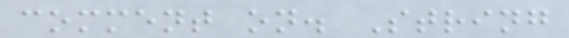comment on. String
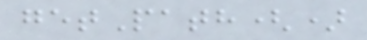getPath()
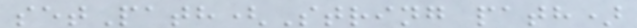setPath(String path)
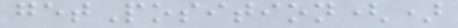getPosition()
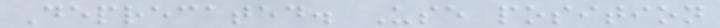Deprecated. Use position
